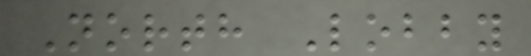North Lobby
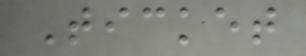Ticket
